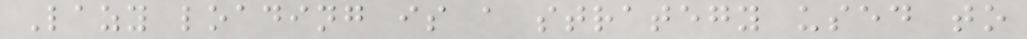Lazy loading is a strategy used to
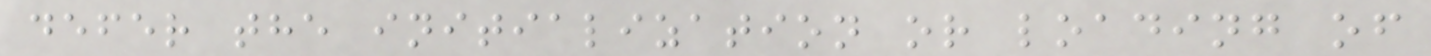defer the initialization or loading of
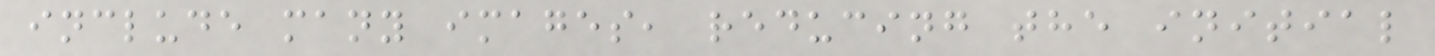include many images, reducing the initial
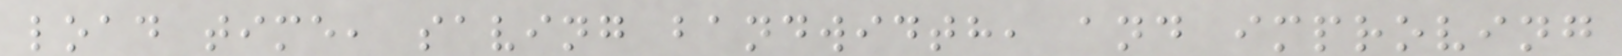load time, saving bandwidth, and improving
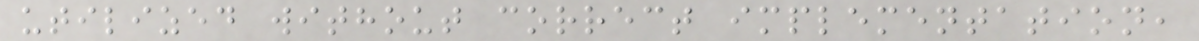utilized without correct implementation,
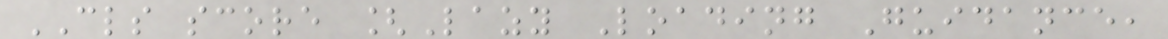CLS score [Lazy Loading Guidance,
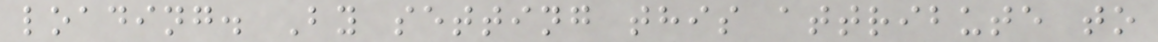loading. By setting this attribute to
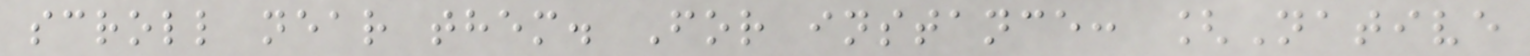scroll near them. For instance: [Native
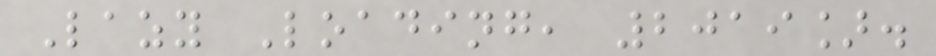Lazy Loading, 2019].
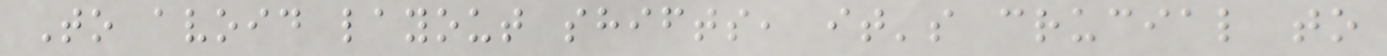To avoid layout shifts, it's crucial to
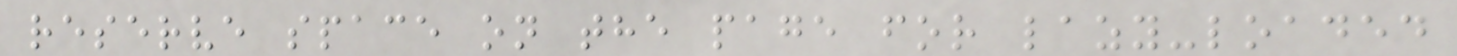reserve space on the page for lazy-loaded
